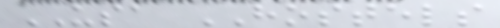USA HOSTELS
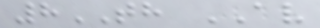8TH AV
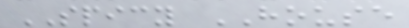SPICY HOUSE
